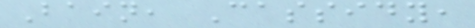Bain, Cassidy,
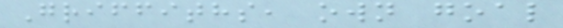Griffiths, own goal
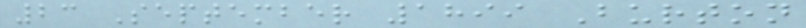23 September 1899 Burton
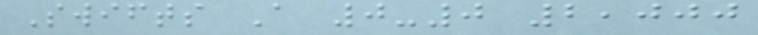Swifts A 0-0 2,000
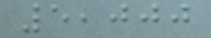5,000
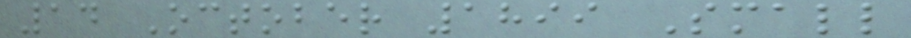14 October 1899 Small
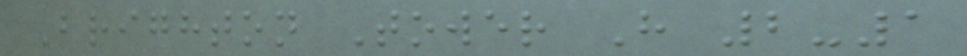Brighton Tower H 2-1
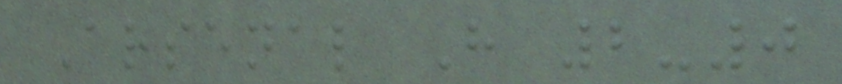Arsenal H 2-0
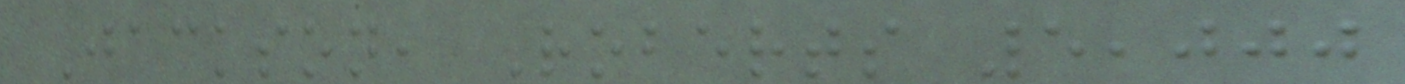Jackson, Roberts 5,000
